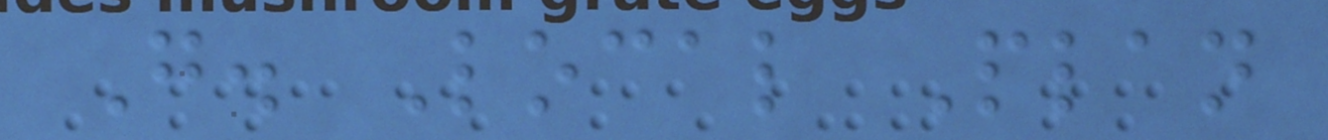G. Local Plan
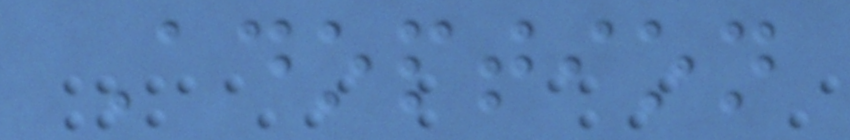Adoption
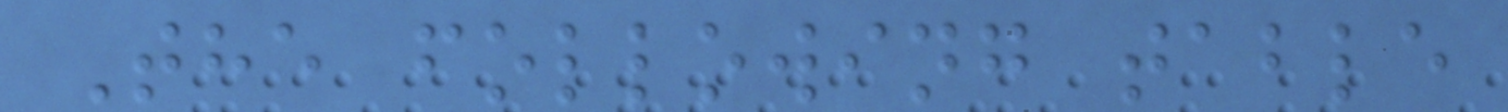The following table
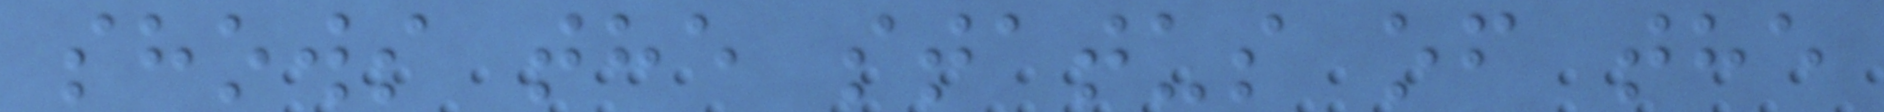shows the status of the
